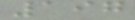197
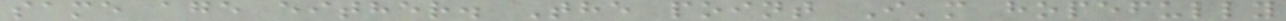same age either. The point I'm hopefully
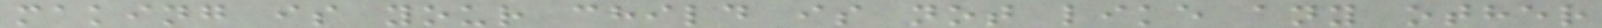making is your child is not like any other
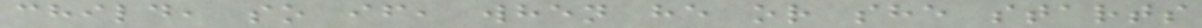child, so if, when he or she starts
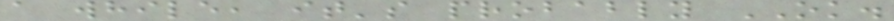a while, it's probably OK.
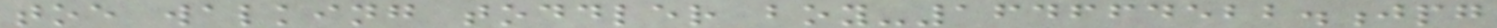toe walking toddler boy-164664522.jpg
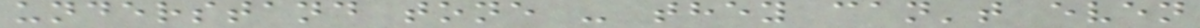understand tone - they can't even
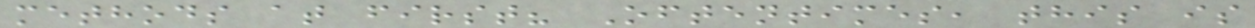methods at first? Oftentimes, this is
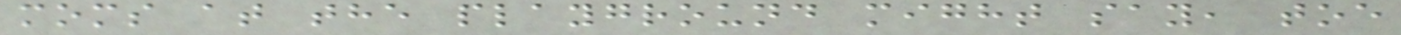moms at the playground might say, toe
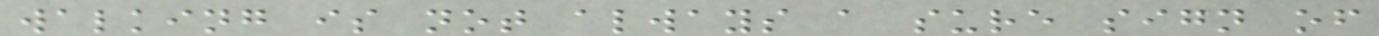walking is not always a sure sign of
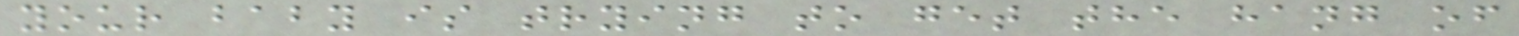your baby is trying to get the hang of
